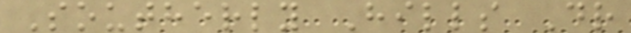Southerly Hills Dr
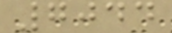7044
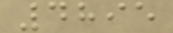4895
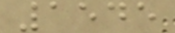1545
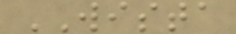WISTA
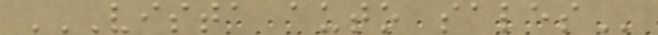VISTA AUTO SALES
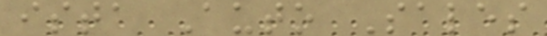ista Auto Sales
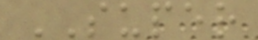SUPER
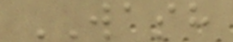WASH
